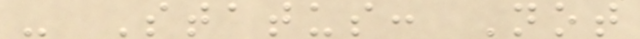- Status: Not
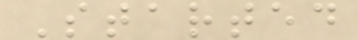Started
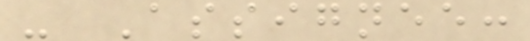- Assignee:
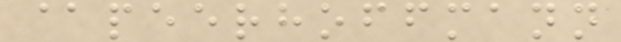@peerhoffmann
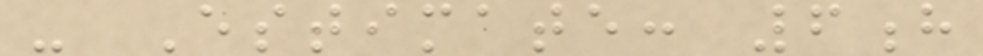- Estimate: 6h
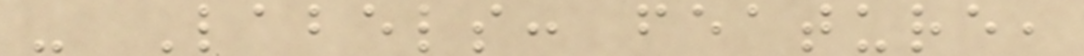- Labels: feature,
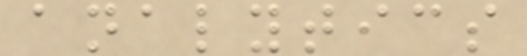analytics
